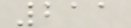211
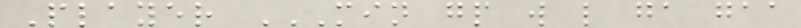Player MIN GP W L GA GAA
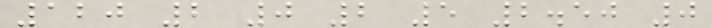120 2 0 2 5 2.50 0
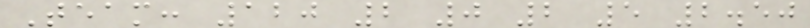Team: 120 2 0 2 5 2.50
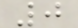0
